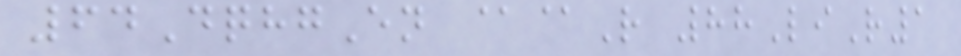64DqhgEn @@R 88LiR1
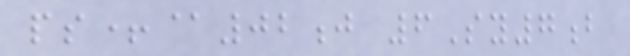ps+@02j 6Sy7b
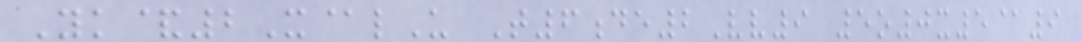Yk&2X@lU T6de2Vv9 5o0x5@9
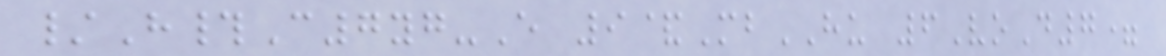/H#C7yg-E 9&MbHU 6VoD7=
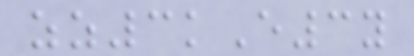zz3kE3y
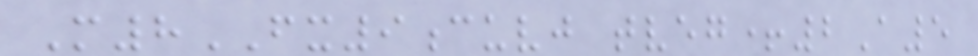M8FX9cuvj tveg+2A5
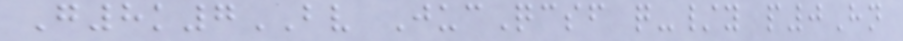G8k7BV JucQcsf q-/y p0Hn
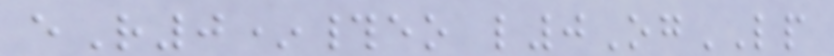eR0*#eo l0OgLP
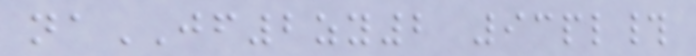naJF2zy2 93pl#
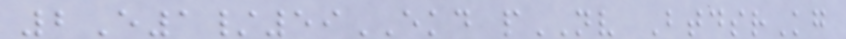2E1/59EKD pNV BtdsrKg
